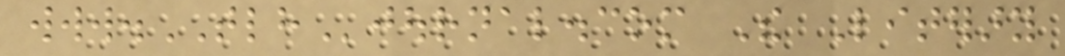www.TLHjournal.com The Literary
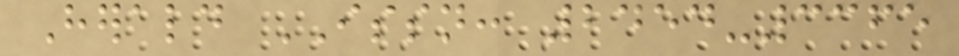Herald ISSN: 2454-3365
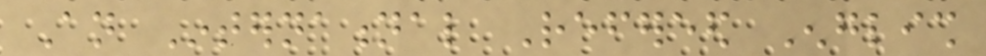An International Refereed English
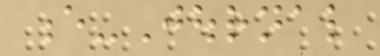e-Journal
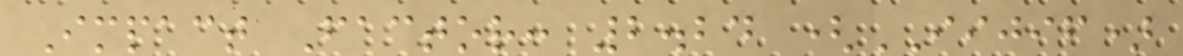Impact Factor: 2.24 (IIJIF)
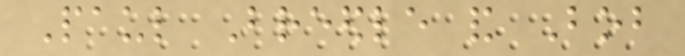Paul Breedle and Bob
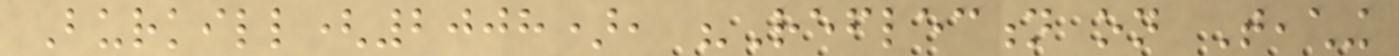Burkill(2008), "Reflection on Teaching
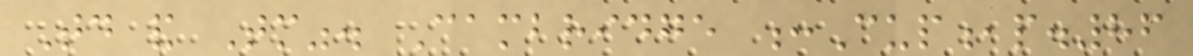Today and Tomorrow". Cambridge :Cup,p.86
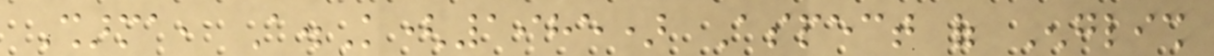Sharma, A.K(1985) Aspect of English
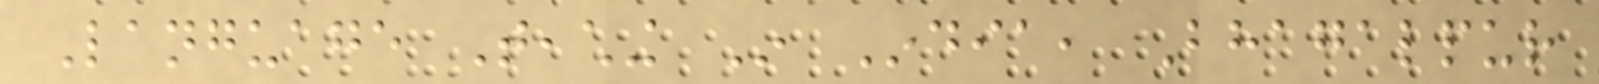Language Teaching In India, Bhagalpur
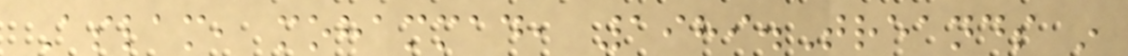Aslam, mohammad, 1989.Treands in
